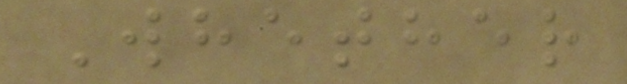Whether
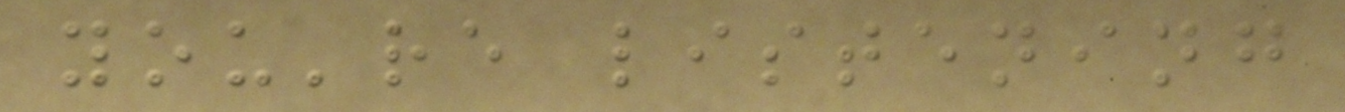you're listening
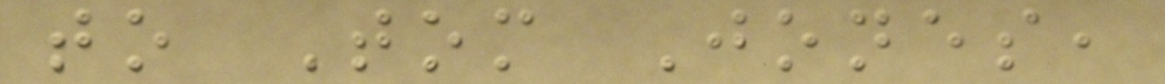to Tom Jones,
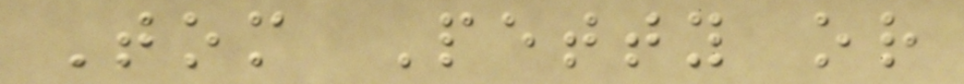Tom Petty or
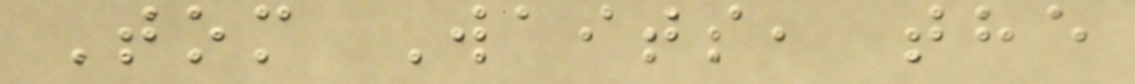Tom Waits, the
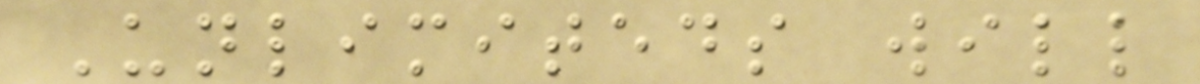Unlimiteds will
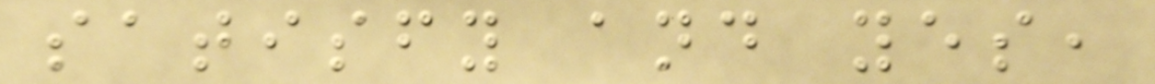satisfy and yes,
